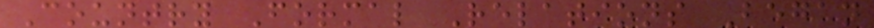Country Formal Relations Began
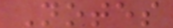Notes
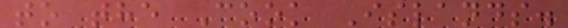to the Cook Islands.
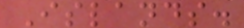Islands.
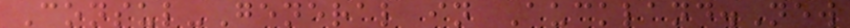Consul-General in Auckland.New
